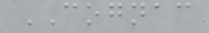COGNAC
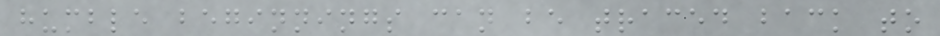humble beginnings can be traced back to
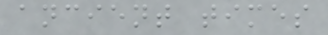ancient times
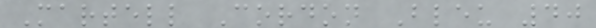Martell Cordon Bleu 40
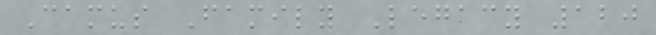Camus Family Legacy 120
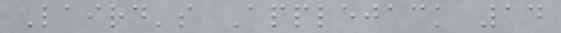Laird's Applejack 14
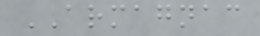ARMAGNAC
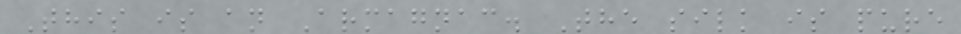This is an Armagnac. The silk is pure
